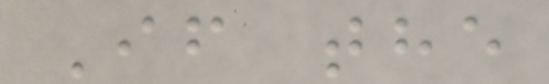If the
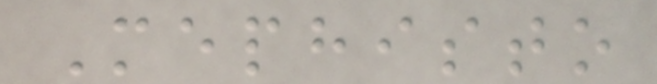Mephisto
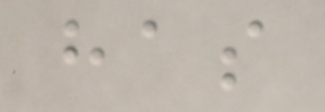has
